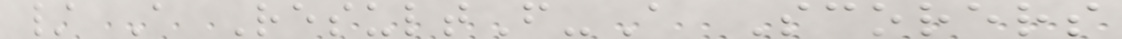/ A ResultF-A Scorers
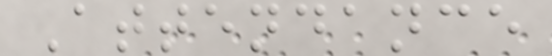Attendance
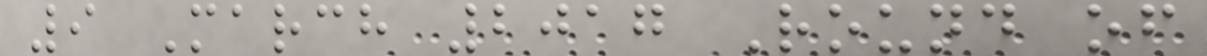9 March 2017 Round of
